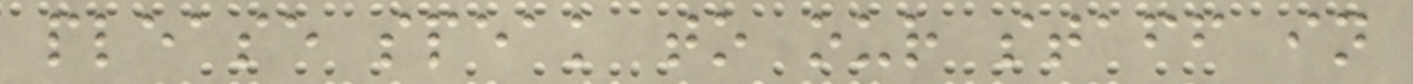please speak to our staff in
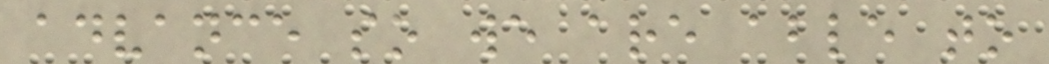advance so we are able to
